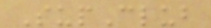SupClub
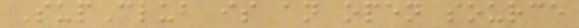SupClub is an open source
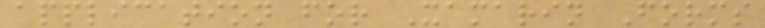application for Xamarin Forms
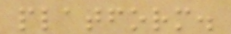platform.
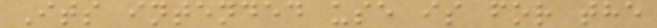Its intended use is for the
